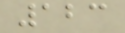123
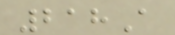218A
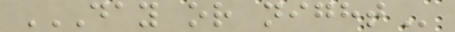DAY OR NIGHT
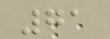71
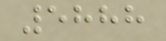5888
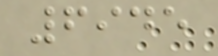6945
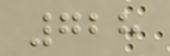728
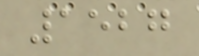1527
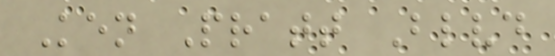Ken Pratt Blvd
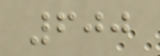600
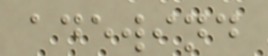adewind
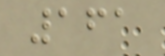161
